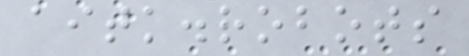aitk.robots
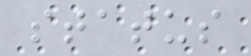status
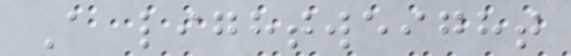A lightweight
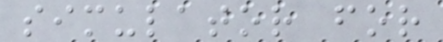simulator for
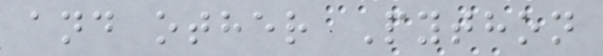and other Python
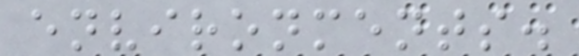environments.
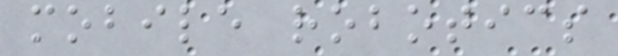mobile robotics
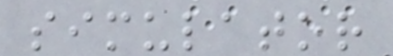simulator
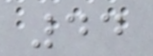44
